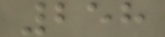258
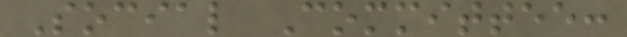Social Committee:
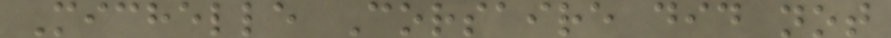Michelle Corsaire did not
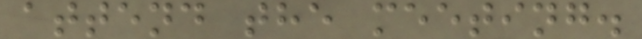attend the meeting.
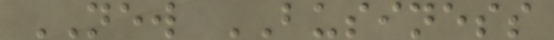NEW BUSINESS
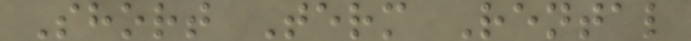Short Term Rental
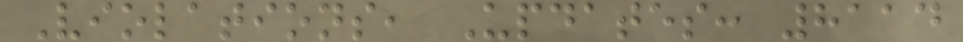Violations, Updates: 8114
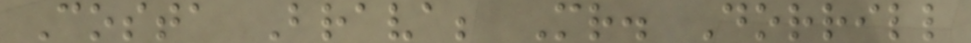Costa Brava; Mr. Dorrill
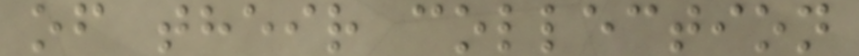of their collection
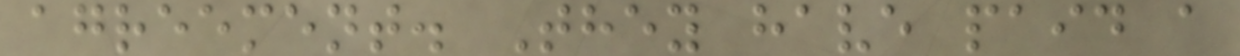agreement. They have paid a
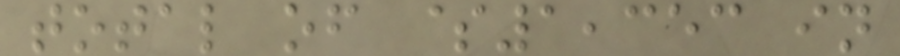total of $1,353 in
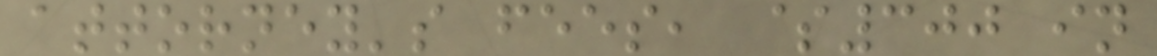attorney's fees, $300 in
